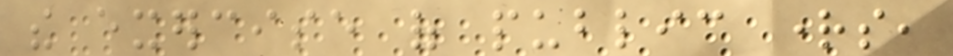the exercise of public rights,
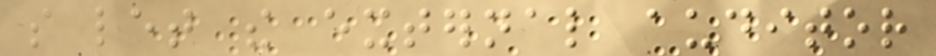so let the external auditor
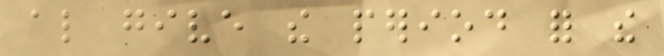also give the period for the
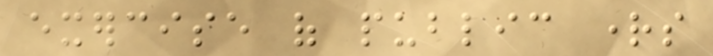exercise of public rights
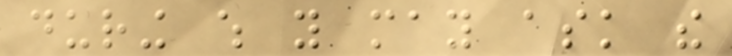during which you may ask the
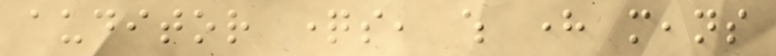auditor questions, which here means
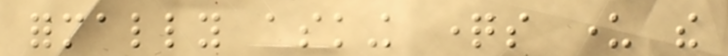formally asking questions under the
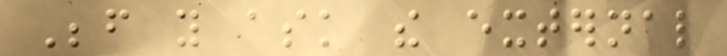Before you ask the external
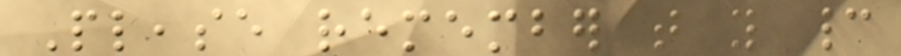Please remember that you cannot
